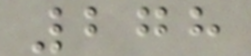278
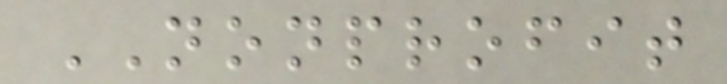NONPROFIT
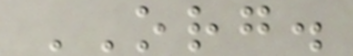ORG.
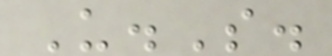U.S.
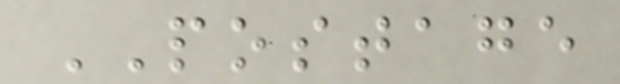POSTAGE
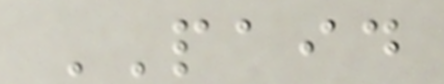PAID
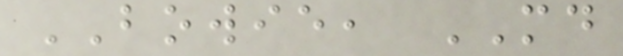BOWIE, MD
